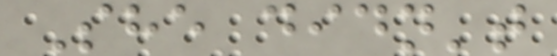She didn't
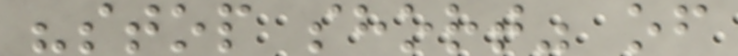"stop short" of
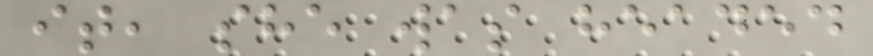it, she was headed
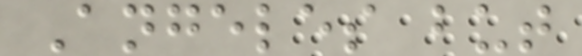Angeles but
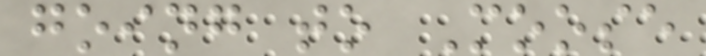going to Moose
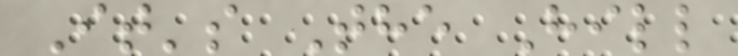It's The Hill
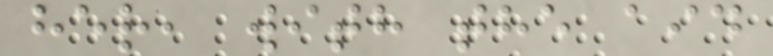her, with the aid
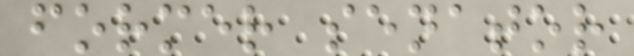former senator
